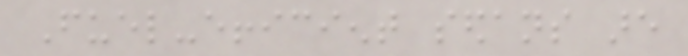Fuel-efficient sedans are
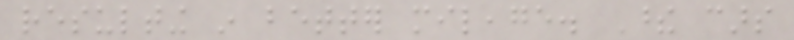resulting in better mileage. These cars
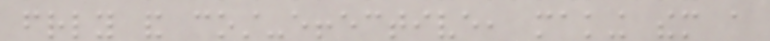friendly and cost-effective, making them a
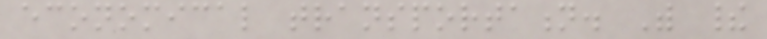economical transportation. With their
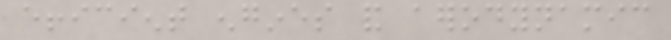efficient engines and aerodynamic
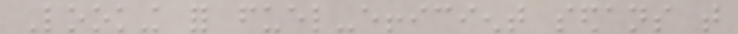Looking for fuel-efficient sedans that
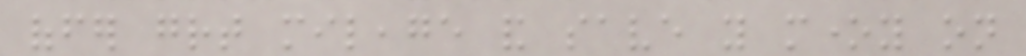offer great mileage and save you money on
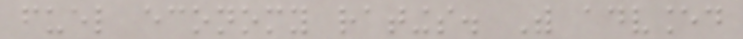fuel economy ratings. With advanced
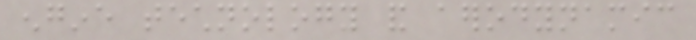engine technology and aerodynamic
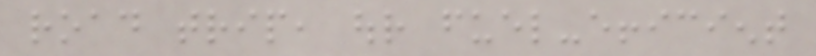road trip, our fuel-efficient
